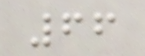66
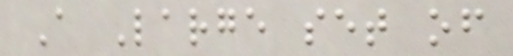A Large set of
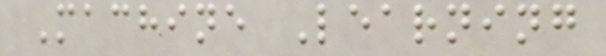Machine Learning
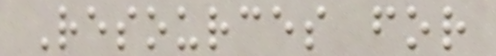Resources for
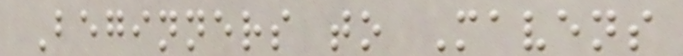Beginners to Mavens
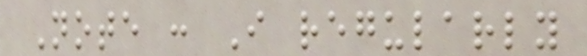Note : I regularly
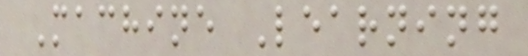Machine Learning
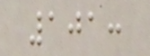101:
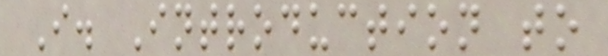I. Introduction to
